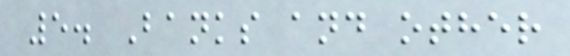5. Banks and other
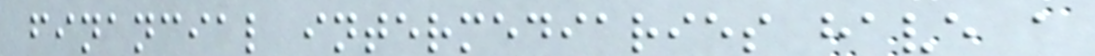financial intermediaries have a
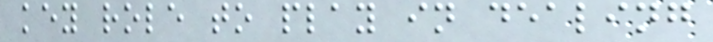key role to play in dealing
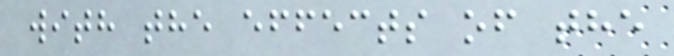with the effects of the
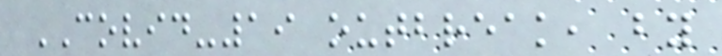COVID-19 outbreak, by
